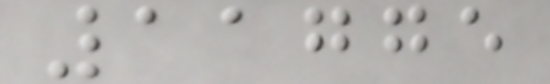11775
